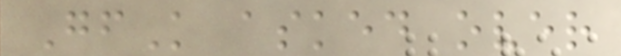GfK asked over
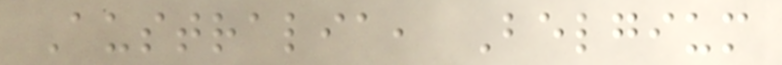Australia, Belgium
